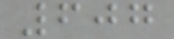607
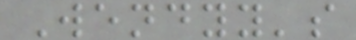Wendyy's
